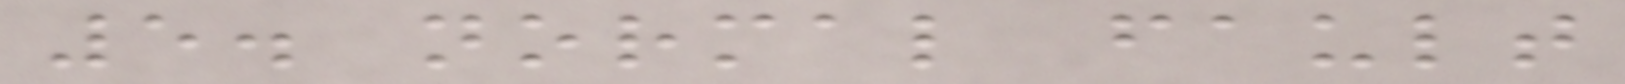5. normal fault
